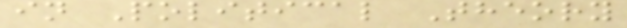in Political Theory
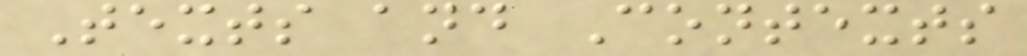Texts and Contexts
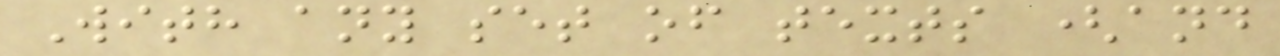With any set of texts (and
